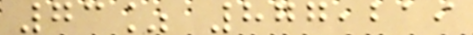73% 877,219
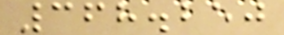368.250
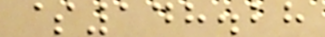$148.28
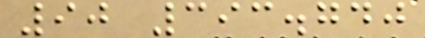90 393.740
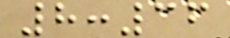8:36
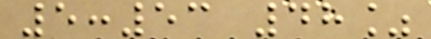5:53 48%
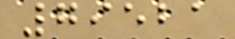79521
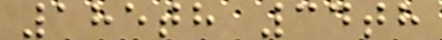185th 34th
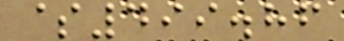$499.86
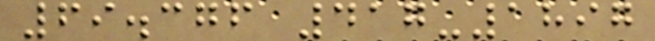69.376 417-1897
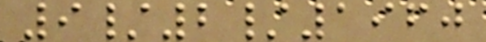9/2/1960
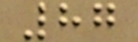87
